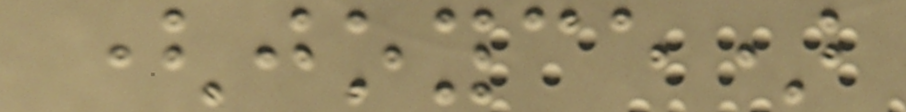(joyce)
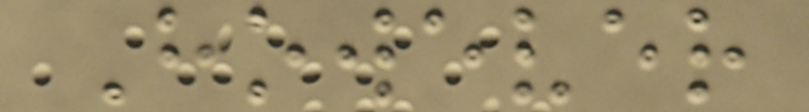However
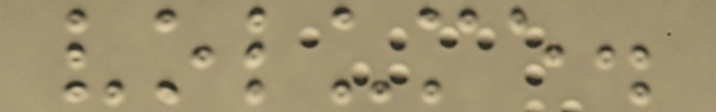volume.
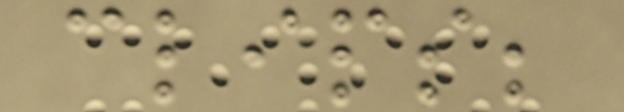clips;
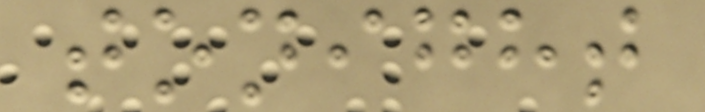tonight
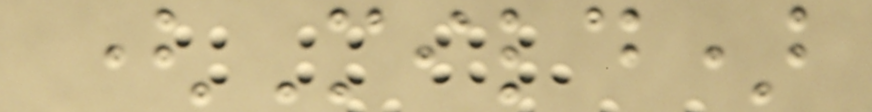(Mild)
